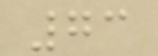73
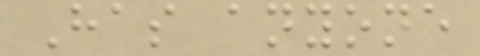Has anyone
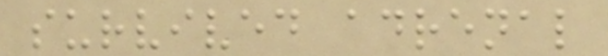survived adrenal
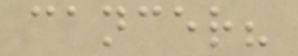cancer?
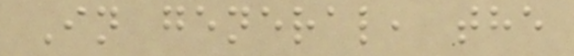In general, the
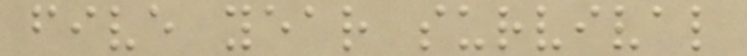five year survival
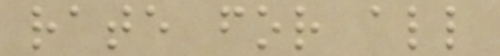rate for all
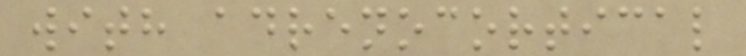with adrenocortical
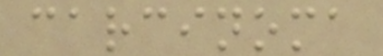carcinoma
